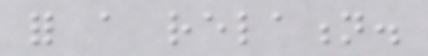for a relation.
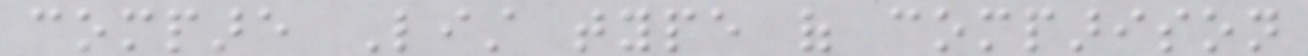compare List type of comparison
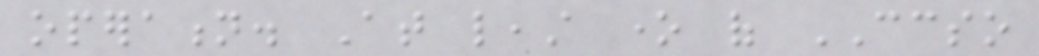operation. At least one of CCSO
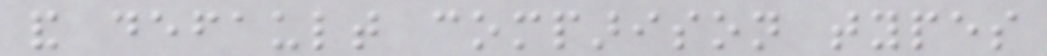and default comparison types
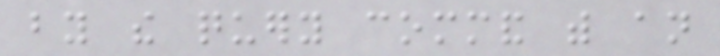by the query command with an
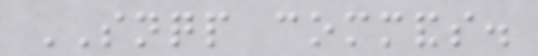SNQP commands.
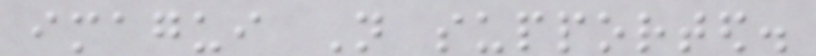imagui Not supported.
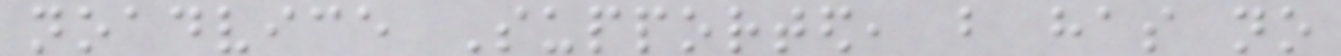noadvice Supported, but has no
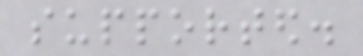supported.
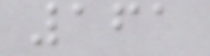161
